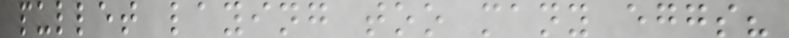pullet laying too many eggs?
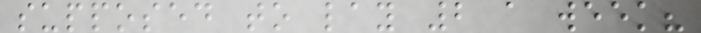supposed to lay 2 a week?
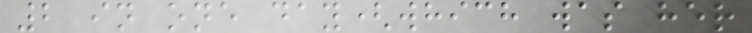2 in one day(which was her
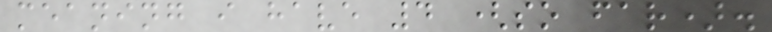meaning i have 4 (so far).
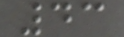43
